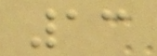13
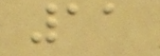11
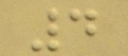4
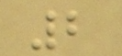2
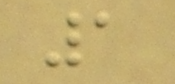1
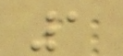1
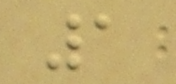1
